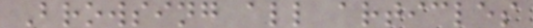Browsing all articles
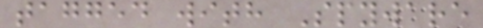tagged with Spyware
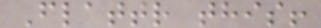Flattr this!
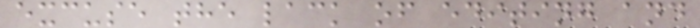excuse the lack of editing and
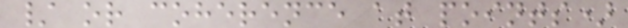/ or coherence at points)
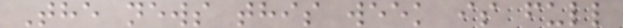The news this week is full
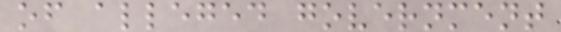of alleged government
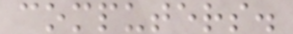computers.
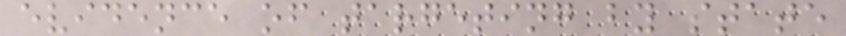evidence of targeting by state
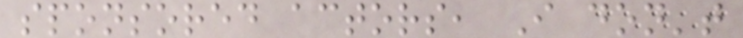sponsored actors, I don't
